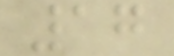17
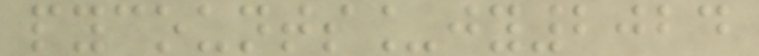pycounts_jy2024
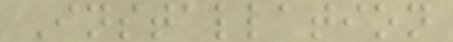Installation
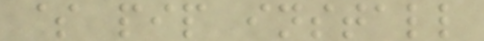$ pip install
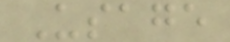Usage
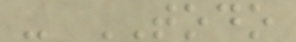- TODO
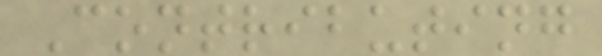Contributing
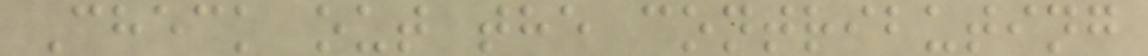Check out the contributing
